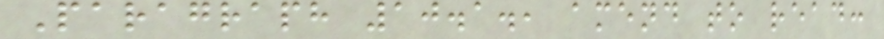Paragraph 10.1., amend to read:
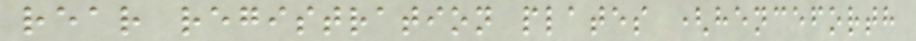rear registration plates (henceforth
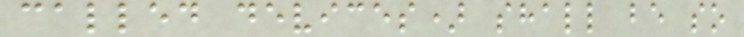called devices) shall be so
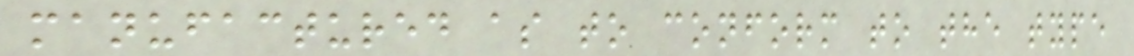manufactured as to conform to the type
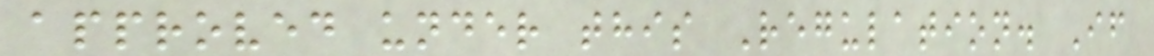approved under this Regulation. If
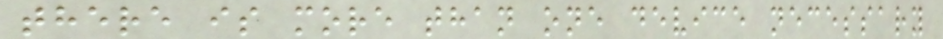there is more than one device necessary
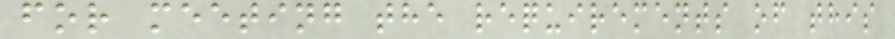for meeting the requirements of this
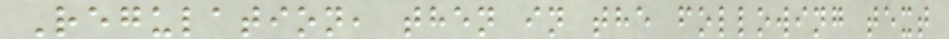Regulation, then in the following text
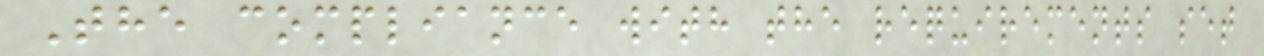The compliance with the requirements set
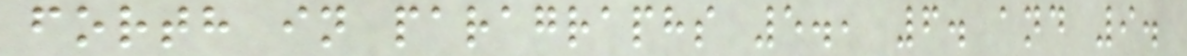forth in paragraphs 5., 6. and 9.
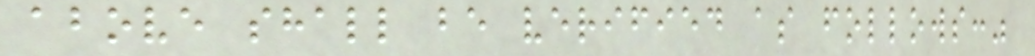above shall be verified as follows:"
